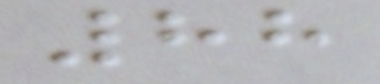88
